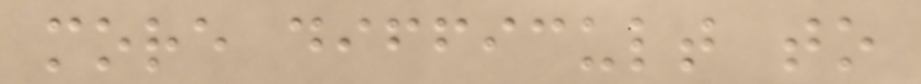more difficult to
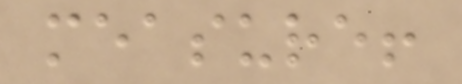measure!
